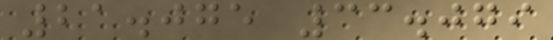21.075 33.079
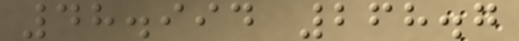48.994 268.7
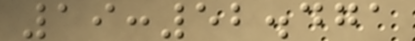19:52.471
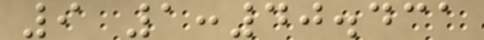9 1:40.431
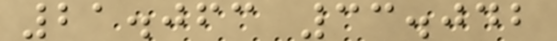21.063 33.042
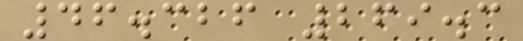46.326 269.3
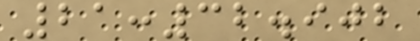21:32.902
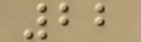22
